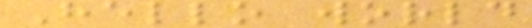Hello world
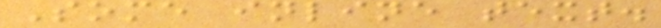Some inline text.
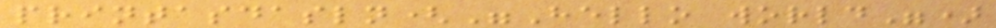printasdasln("Hello world")
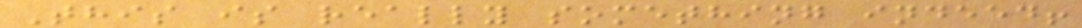This is really something indeed!
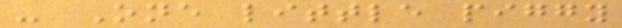- One little piggy
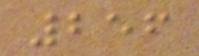256
